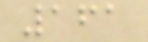161
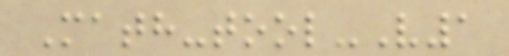Math-tool-V1
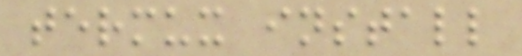termux install
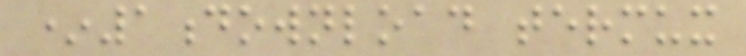*1download termux
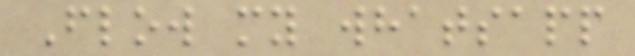Flow my whatsapp
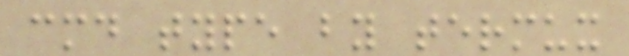cmd type by termux
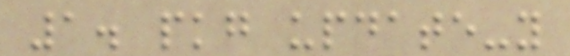1. pkg update-y
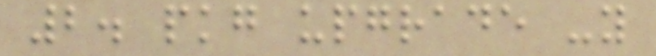2. pkg upgrade -y
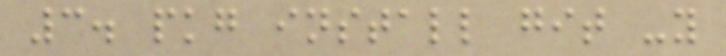3. pkg install git -y
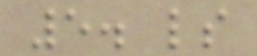5. ls
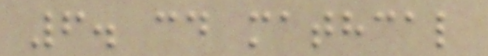6. cd mathcal
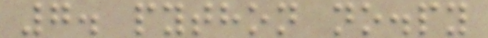7. python no.py
